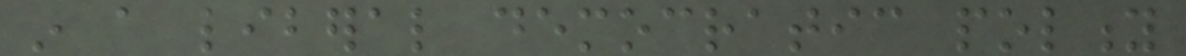in a liberal democratic polity
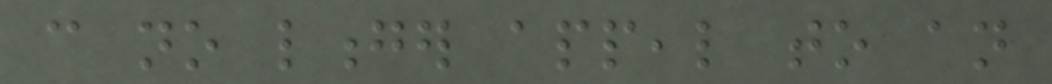can no longer appeal to an
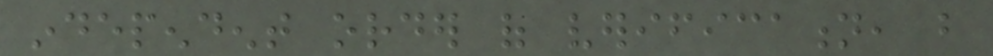independent order of verification, but
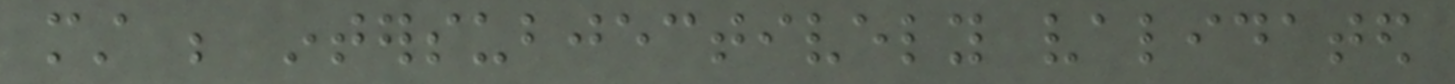must be intersubjectively validated
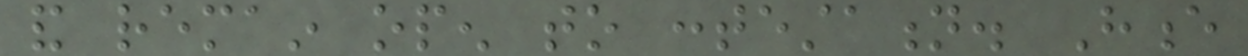and remain open to contestation. Hence
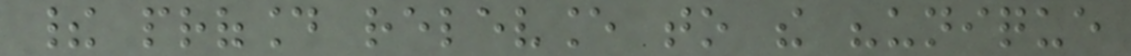their profound relevance to the "unique
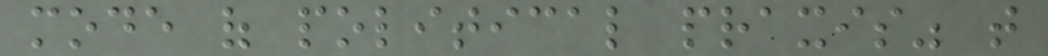mode of political praxis" that
